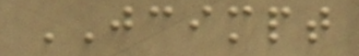JCIMPT
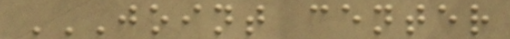JOINT CENTER
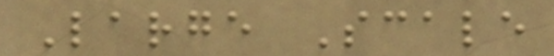Large Scale
